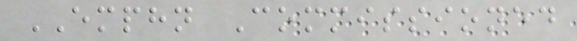EMPHN Commissioned
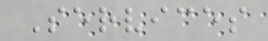Services
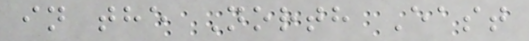in the North East
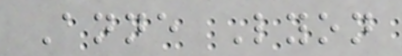Anne Lyon
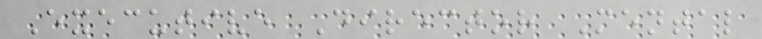Executive Director Mental
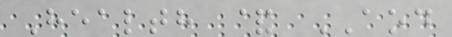Health & AOD
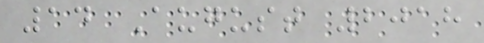14 August 2018
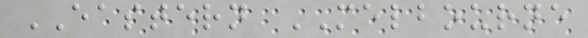EASTERN MELBOURNE
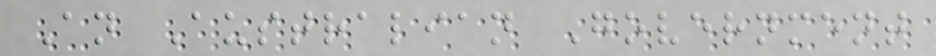An Australian Government
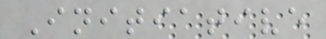Initiative
